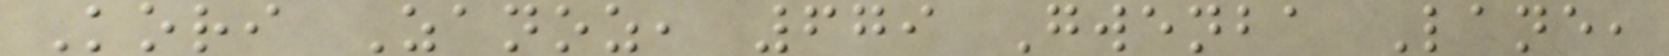Kori Zanoz, 679 Gwenba Lane,
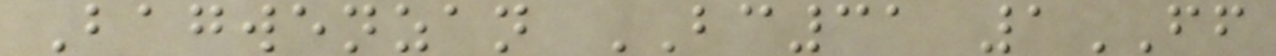Bagwenzan BC31 1FF
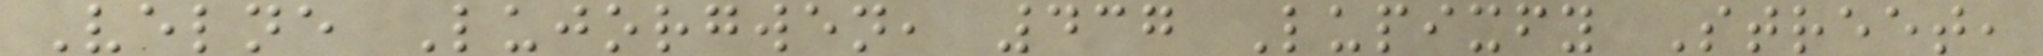Velne Lujorgwen, 437 Lupixfy Street,
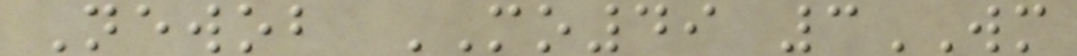Newob MO49 3WM
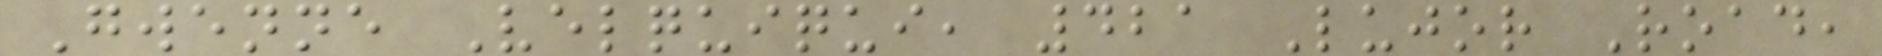Gwenne Velquiqui, 421 Lujor Road,
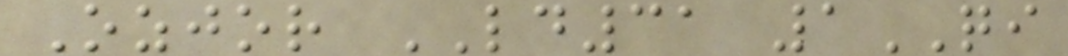Ozjor LD31 1QI
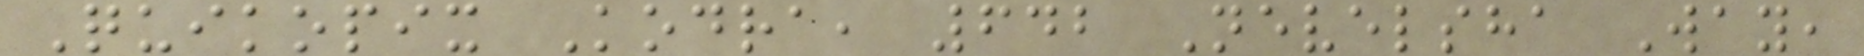Quikopix Kodra, 642 Nevelsha Way,
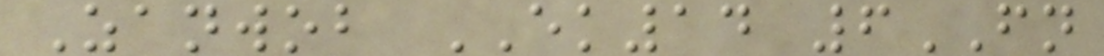Zanwob EK14 6FN
